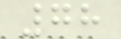78
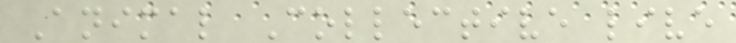Animal Collective live
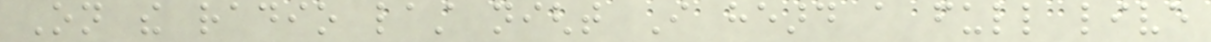On the radio last night I heard a full live
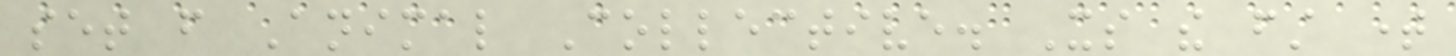set from Animal Collective. Its the first time
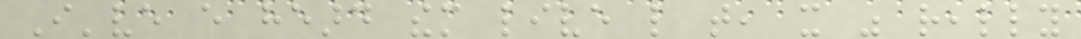I've every heard them live like that, it was really
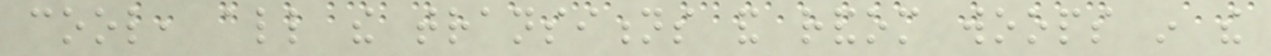cool, all the transitions and random woops in the
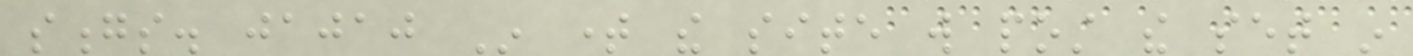songs. jajaj In time the site will post the set in
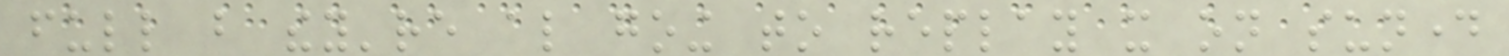full but they're also going to replay it on sunday
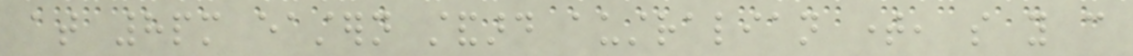at 8pm eastern standard australian time, so you can
